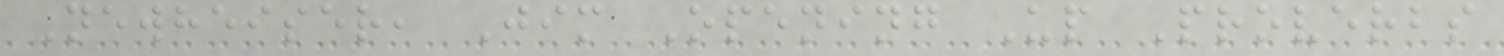Newheiser, Jim Opening Up Proverbs
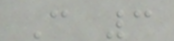C 3
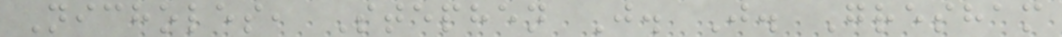Nicholes, Stephen J. J. Gresham
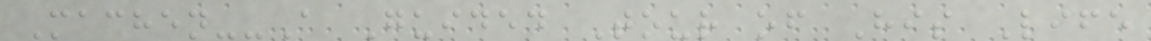Machen--A Guided Tour of His Life
